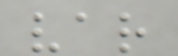var
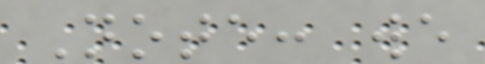Note: we
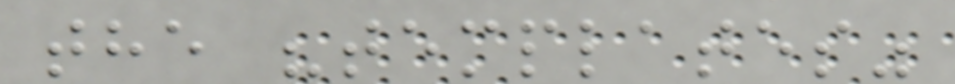the "templates"
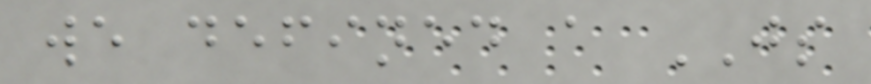we defined a JS
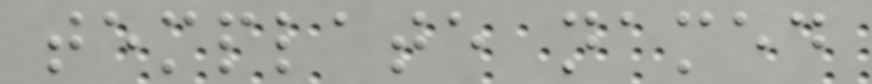template named
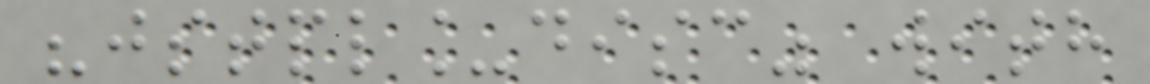"jstpl_disc" with
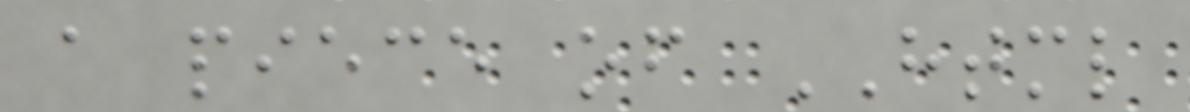a piece of HTML
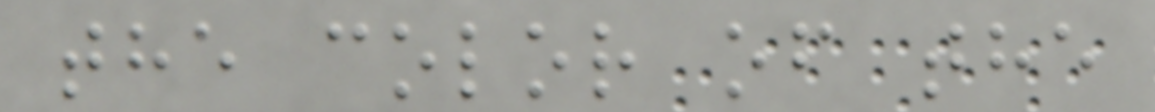the color of the
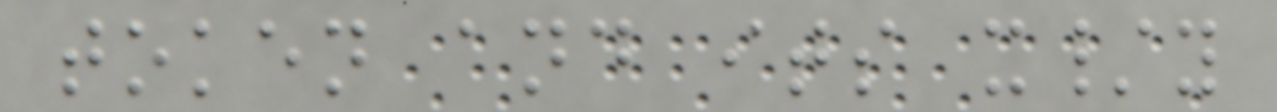token and its x/y
